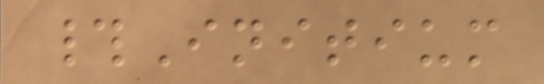#Initium
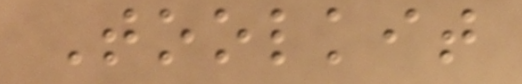Toolkit
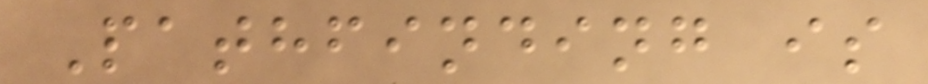Pathfinding is
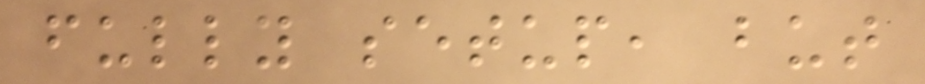fully setup, but
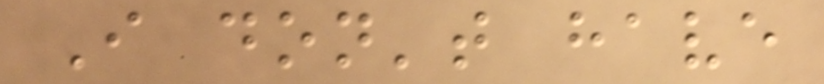I don't have
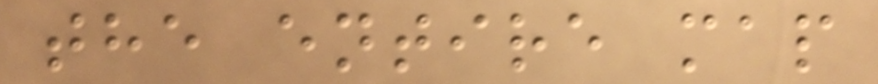the entire map
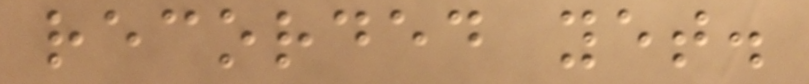recorded yet.
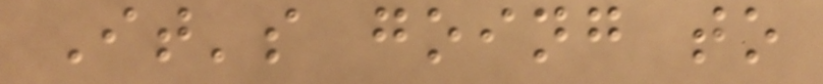It's going to
